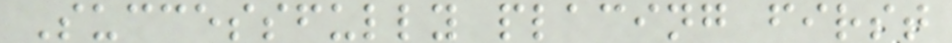Successfully placing first
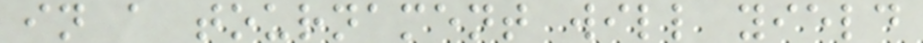in a tournament will yield
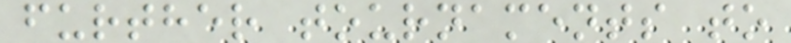further tournaments to
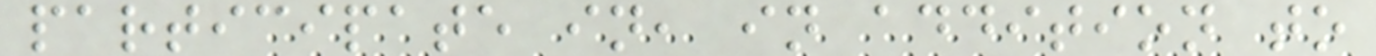participate in, in addition to
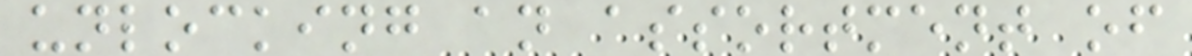unlocking an assortment of
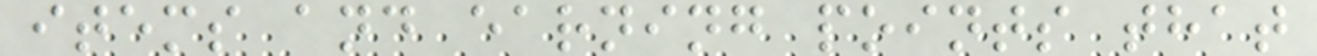items and earning points that
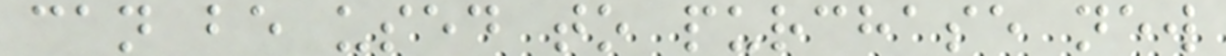can be used to purchase new
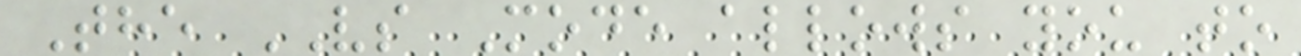The VS Mode allows you to
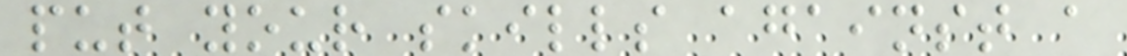put your skills against a
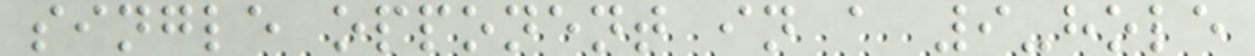single opponent in a 9-hole
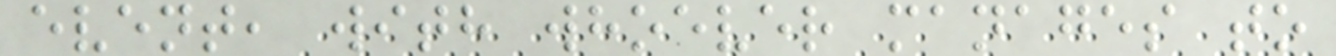event, with whoever manages to
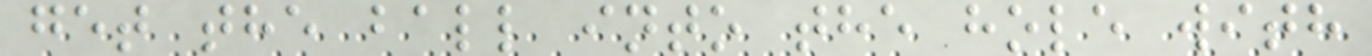get the ball into the hole with
